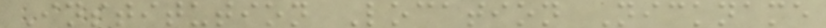Institution Location Nickname
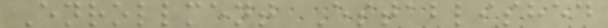Enrollment Established
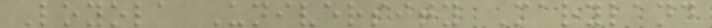Loyola University Maryland
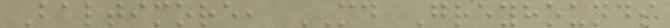Baltimore, MD Greyhounds
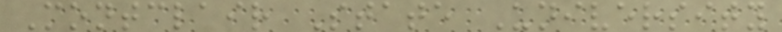Montclair State University
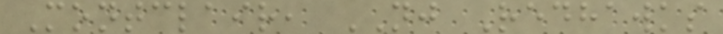Montclair, NJ Redhawks
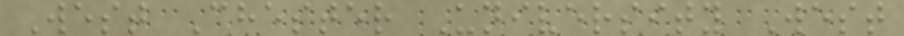West Chester University West
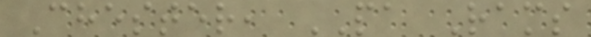Chester, PA Rams
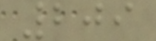209
